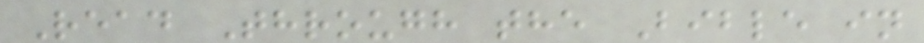Read Through the Bible in
